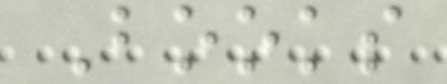Books
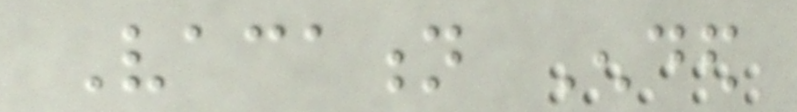Vacation Ended
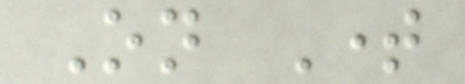On Time
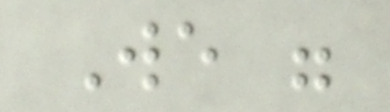We were
